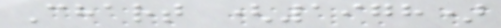Chart (1978)
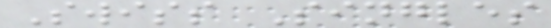Swiss Singles
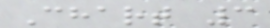Chart 3
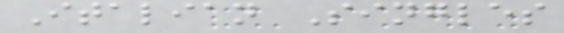Italian Singles
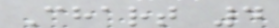Chart 4
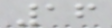16
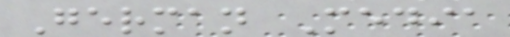German Media
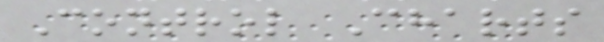Control Charts
